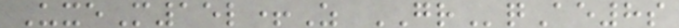UxeM15l+Z GRqAe8s
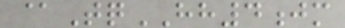@TqHH4jm
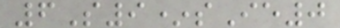6S9*sIe0
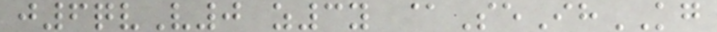j6qvV0 z3y @SeIhKG
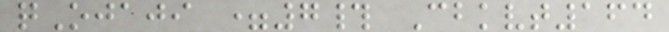qOjaji =7# Cbkvt164
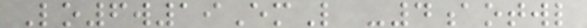Lo6w19EmL -4aotwl
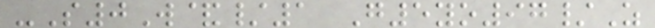-S0W&/1 G5yo97/Z
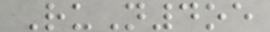RuN4oe
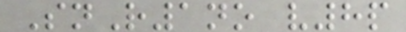SnR1no v8p
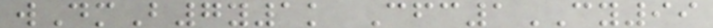wDmB7y1k Cfc1CY99
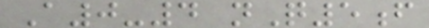A0-4 nQ5f
